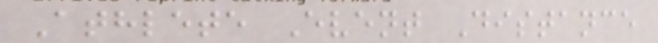Athlete Event Distance
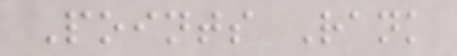Points Rank
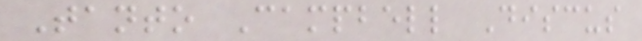Tanto Campbell Discus
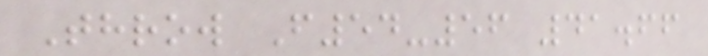Throw F54-56 41.66
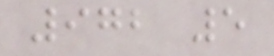972 5
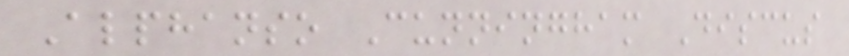Alphanso Cunningham Discus
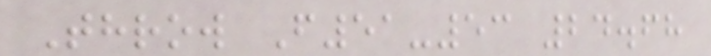Throw F51-53 24.68
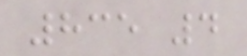835 4
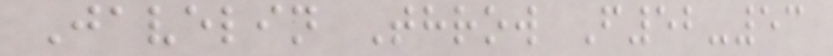Javelin Throw F52-53
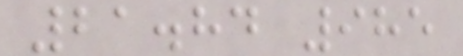21.84 985
